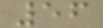56
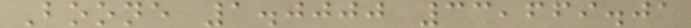Boone 1.0000 33,669.01
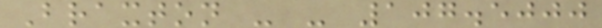Braxton - - 107.5000
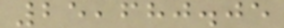25,680.05
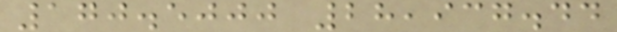170.5000 28,937.44
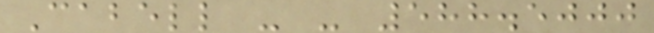Cabell - - 588.5000
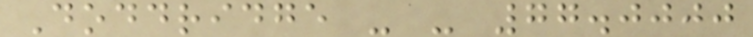Doddridge - - 77.0000
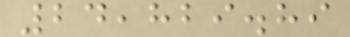24,829.89
